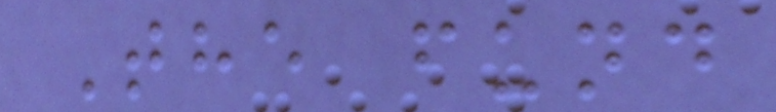The fund
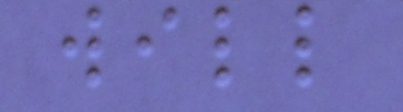will
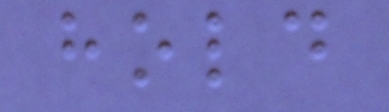hold
